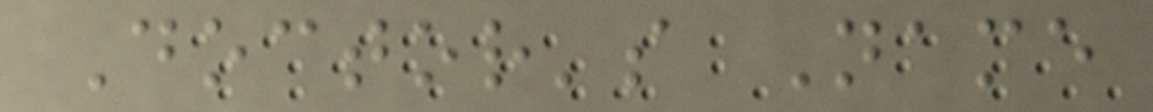Doctor's Name
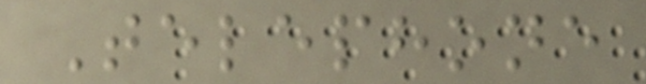Telephone
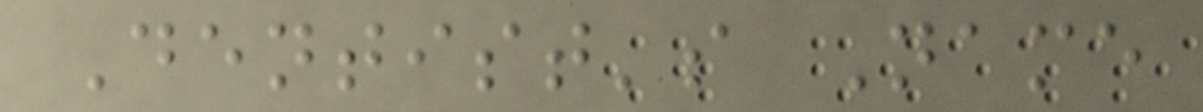Dentist's Name
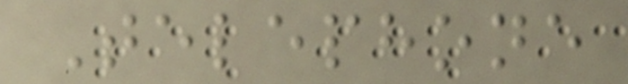Telephone
